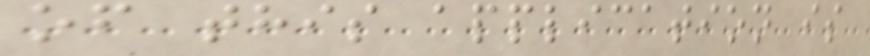of this application is
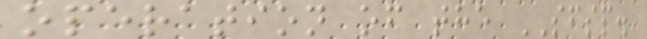operation of the SFSP.
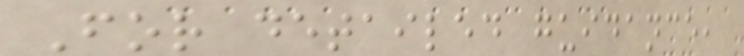For detailed guidance,
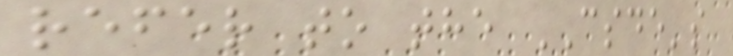refer to the CSDE's
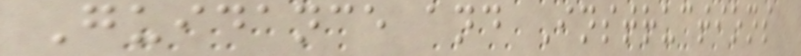Guidance and Instructions
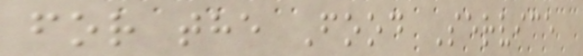for the Food Service
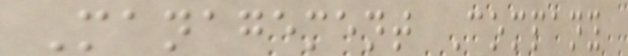Management Company
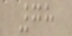78
